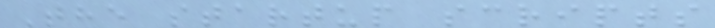The startup scripts
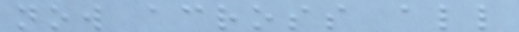now across all
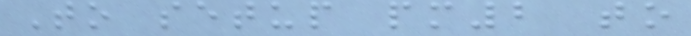To setup pm2 to
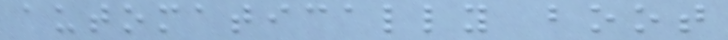automatically boot
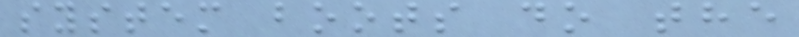system boots do the
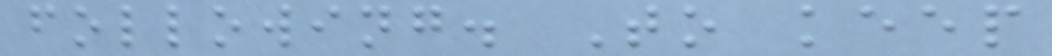following. To keep
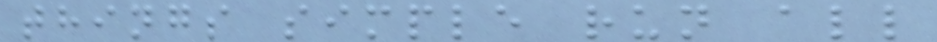things simple run all
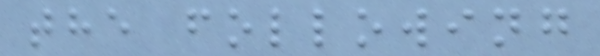the following
